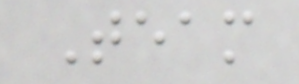Team
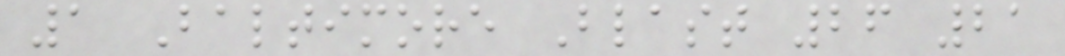1 Baltimore Blast 26 21
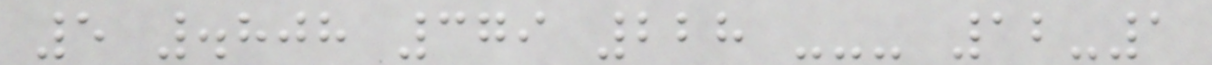5 .808 379 228 --- 12-1
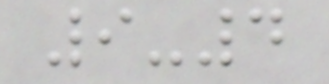9-4
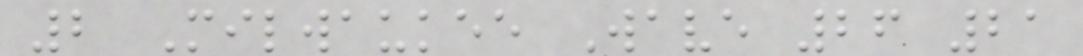2 Milwaukee Wave 26 21
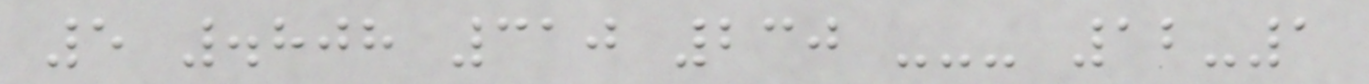5 .808 310 230 --- 12-1
